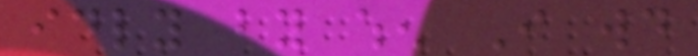idly by when I would
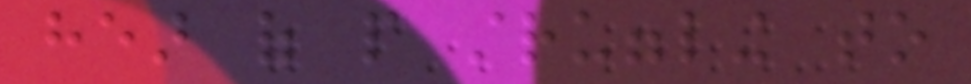hear of people struggling to
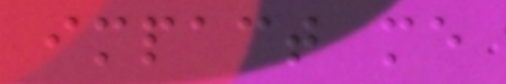impact me
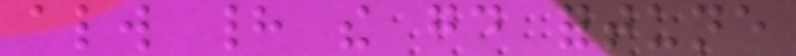always had the good fortune
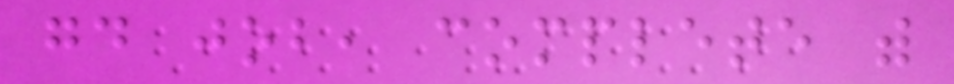good job, complete with
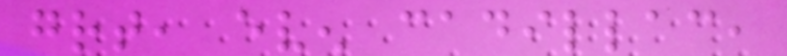great, even cadillac,
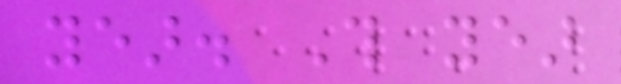year. This year
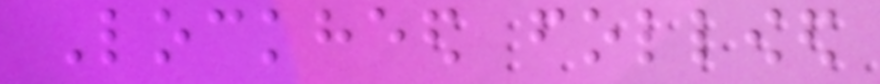Lockheed followed
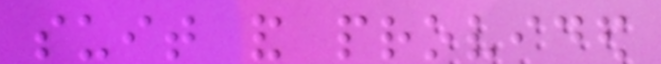suit and provided
